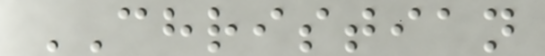CHRISTIAN
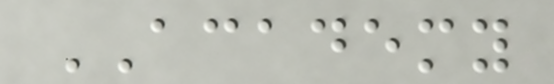ACADEMY
